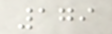179
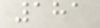181
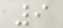9
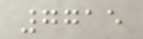7715
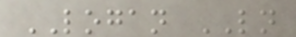LOGAN LN
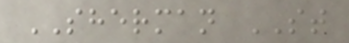SHERMAN ST
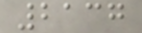2137
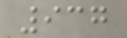937
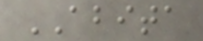ABITA
